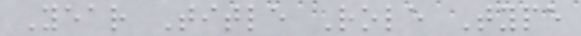Year Title Role Type
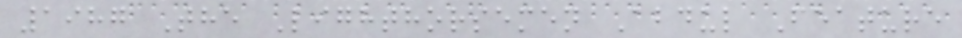1987 The Lighthorsemen Abdul Feature
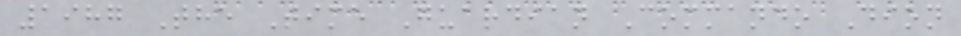1987 The Time Guardian Commando Dion
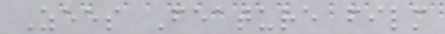Zees Feature film
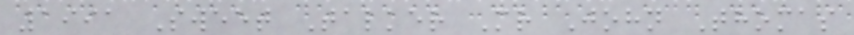1991 Sweet Talker Mr John Thomas
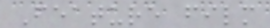Feature film
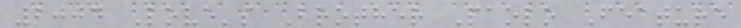2004 Love's Brother Paolo Feature
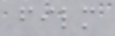film
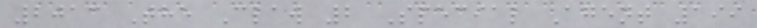2013 The Claw 2 Special Agent 199
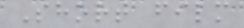Short film
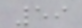59
